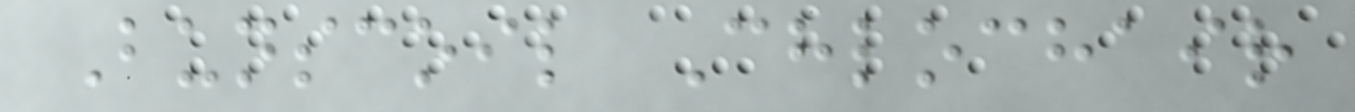Bunscoil Chlochair
